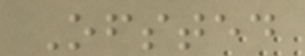Ofsted
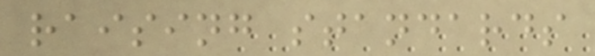raising standards
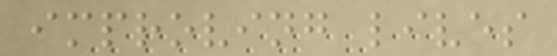improving lives
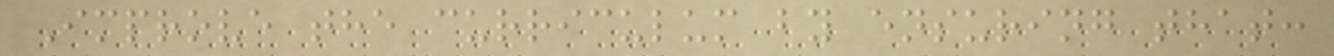Improve the curriculum by ensuring that:
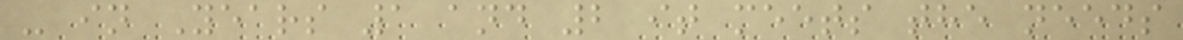- in Years 1 and 2 it meets the needs
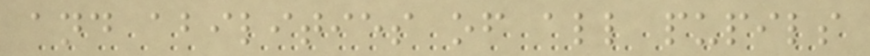and abilities of all pupils
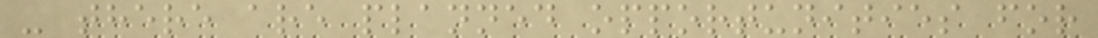- there are planned opportunities for
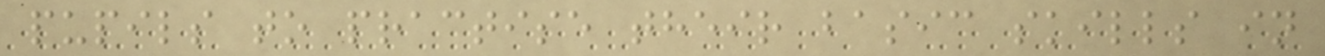pupils to practise their basic skills in
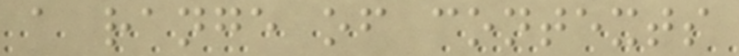a range of contexts
